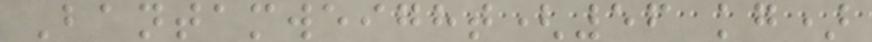Bantamweight(56 kg)
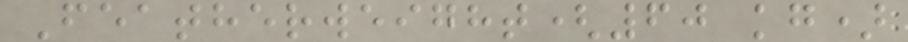Featherweight(60 kg)
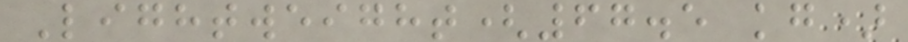Lightweight(67.5 kg)
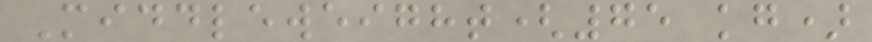Middleweight(75 kg)
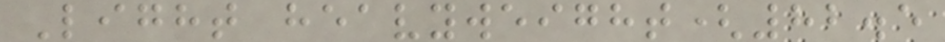Light heavyweight(82.5
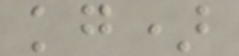kg)
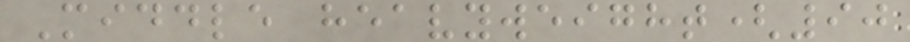Middle heavyweight(90
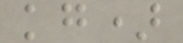kg)
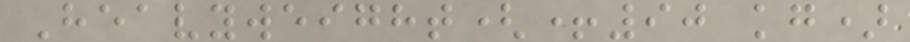Heavyweight(+90 kg)
